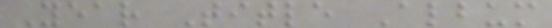Year Title Album
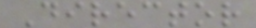Director
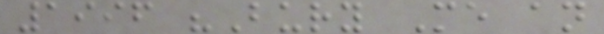1996 "Bury Me an
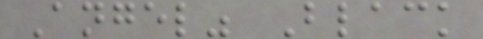Angel" Black
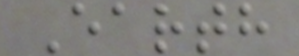Earth
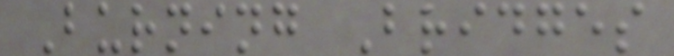Burning Bridges
